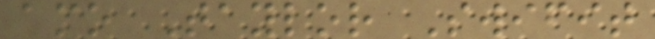amo Taylor Swifit
